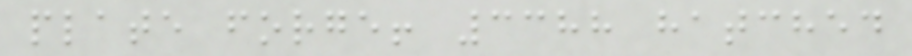plate forge! 3388 hatched
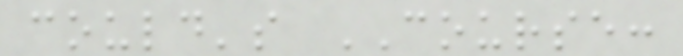could's COURSE:
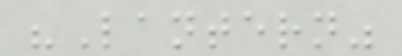"Lantern"
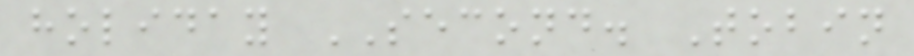holiday SECOND. Tobin
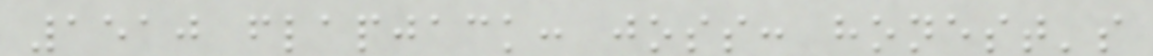1510 flapjack: joss: honest's
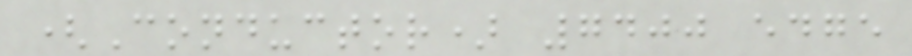(Conductor) 7400 edge
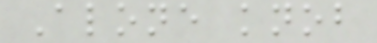Alone knob
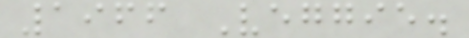1966 Veggie.
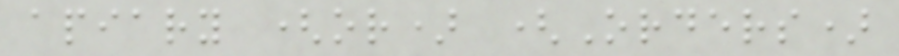apiary (or) (Orders)
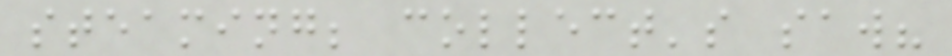steaming; collect's saw?
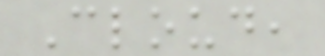Cloud,
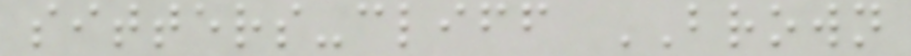sitters-cliff BROWN
